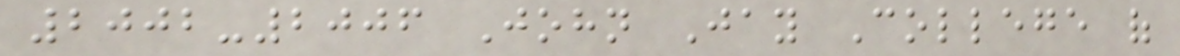2002-2006 John Jay College of
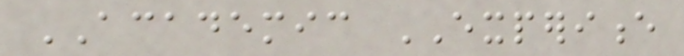ACADEMIC EXPERIENCE
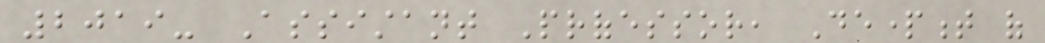2019- Assistant Professor, Department of
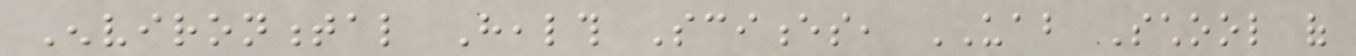Environmental Health Sciences, UAB School of
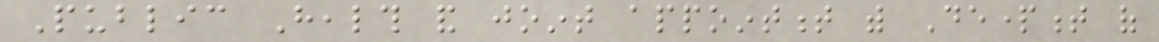Public Health and joint appointment with Department of
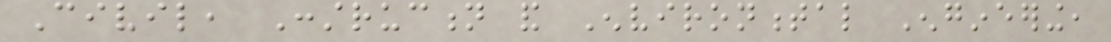Civil, Construction and Environmental Engineering,
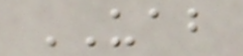UAB
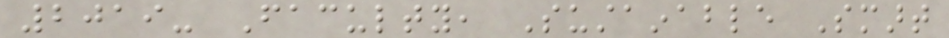2019- Faculty, Sustainable Smart
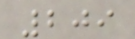209
